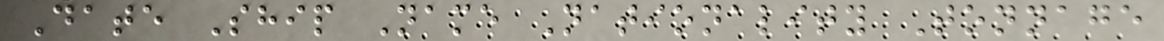Date Ship Name Nationality Tonnage
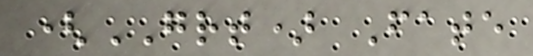(GRT) Fate
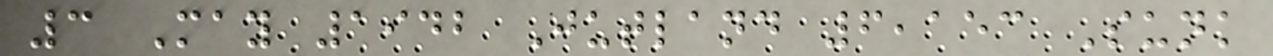3 May 1942 Jutland 6,153 Sunk
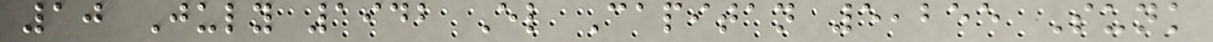10 July 1942 El Capitan 5,255 Sunk
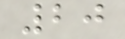20
